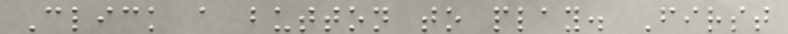Click a button to play. First
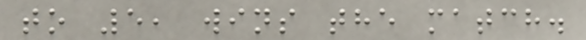to 5, wins the match.
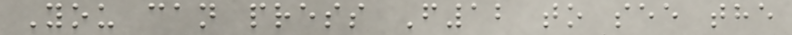You can press F12 to see the
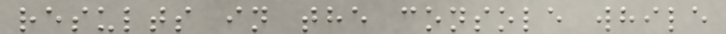results in the console while
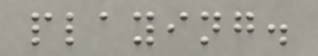playing.
